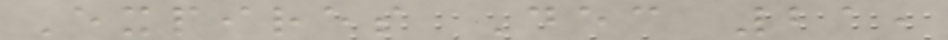Expires Dec 21,
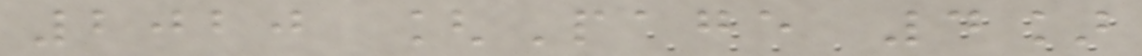2020 [Page 4]
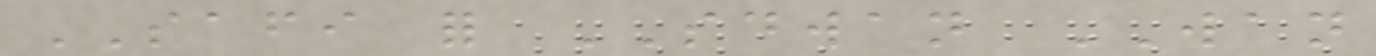SAFI for SDWAN WAN
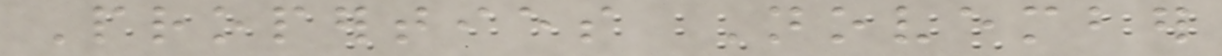Properties November
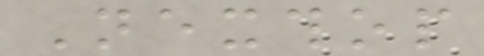Nexthop
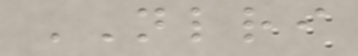NLRI
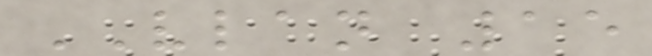VLAN 15
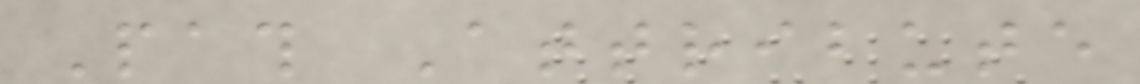Path Attribute
